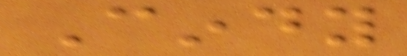Cindy
